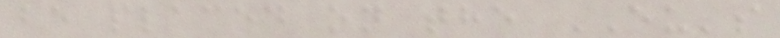be placed on the EU's
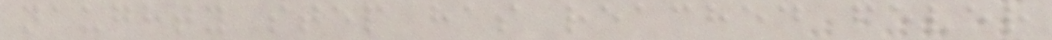naughty step has reached fever
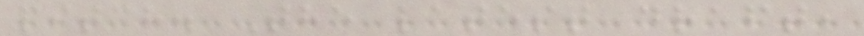pitch. The latest draft,
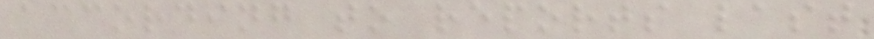according to reports last
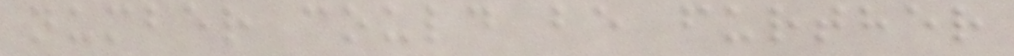number could be further
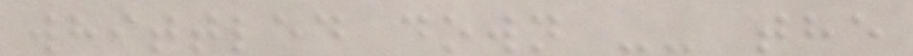whittled down -- the
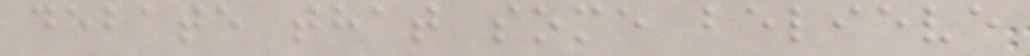debate that some believe
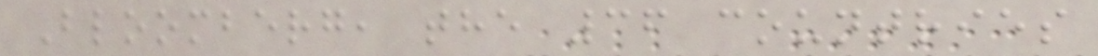Bloomberg, the 36 countries
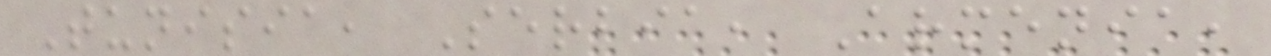Tunisia, Serbia, Armenia,
